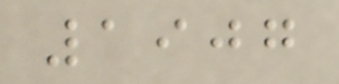1907
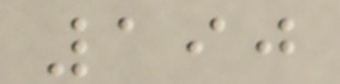190
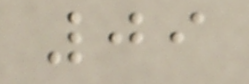09
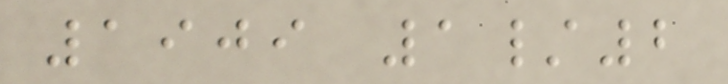1909 1/2
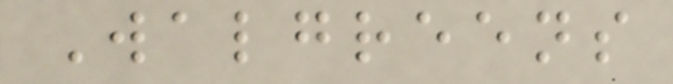Walgreens
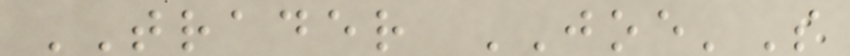TRADER JOE'S
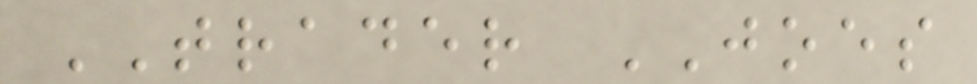TRADER JOES
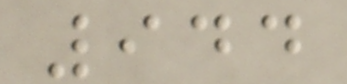944
